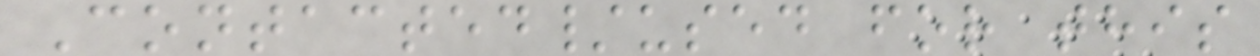Contacted/used for this
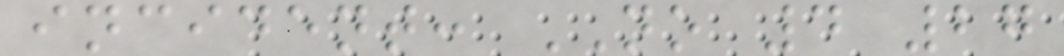incident: NO 4 27
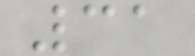31
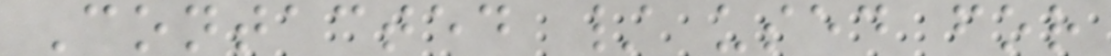Contacted / used for
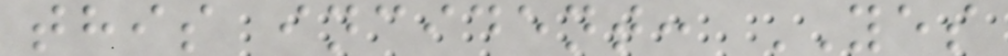this incident: YES
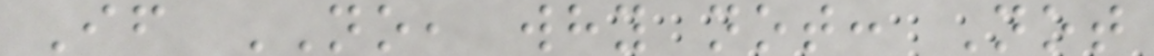If NO, why not: Not
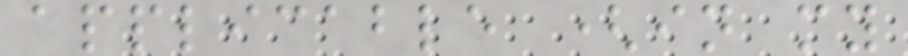applicable (in my
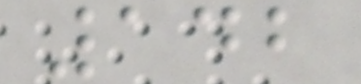142
